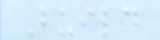Build
